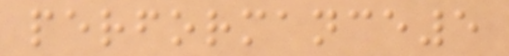performance5
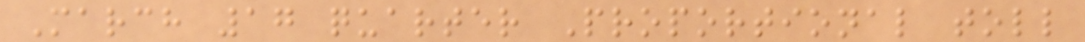March 17 quarter Proportional toll
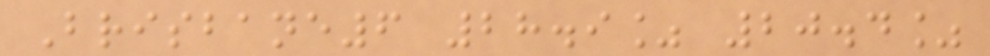Brisbane6 28.9% 20.4%
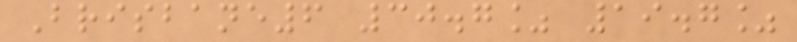Brisbane6 30.7% 19.7%
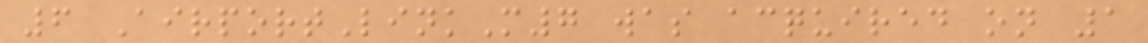6 AirportLinkM7 was acquired on 1
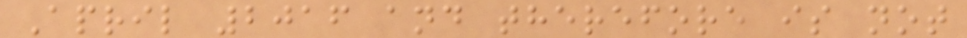April 2016 and therefore is not
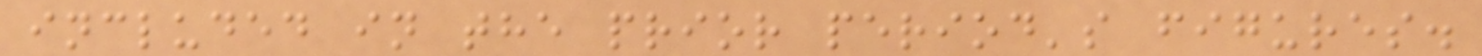included in the prior period's figures.
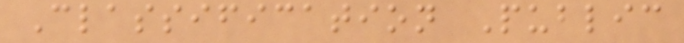Classification Public
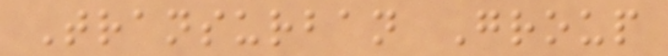Transurban Group
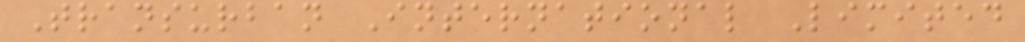Transurban International Limited
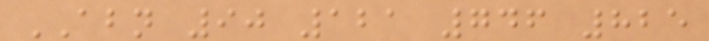ABN 90 121 746 825
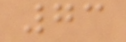73
